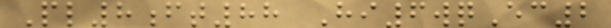Pl8ft88 Hi6wqEc2
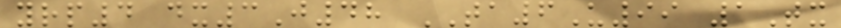yrp4 dx3J48 TA6U99 1Tx
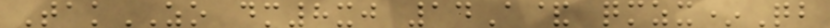TakZO dm8xj 14A& qmzx*Qb
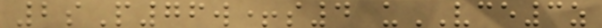2sP76w+s4 uVCE3z
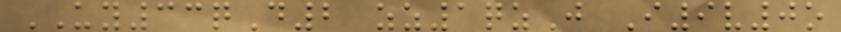UY33qD2 zz1qzJ I9v0o
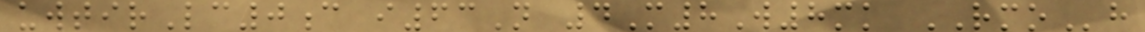uwtirLc0c i63N 4M8W8mk RMOh
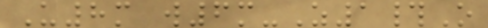U8m w6m-Z1#O
